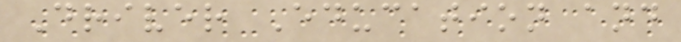Driver Education and
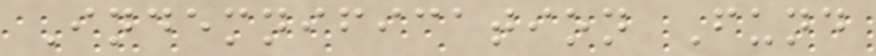Indemnification Fund
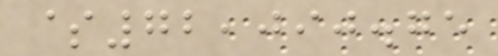$72,090.75
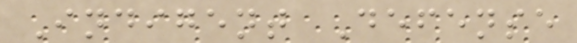Indigent Defense
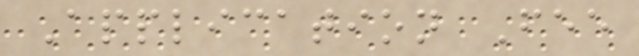Application Fee
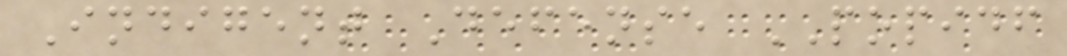Indigent Defense POPIDF
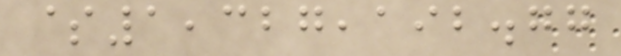$1,327,192.77
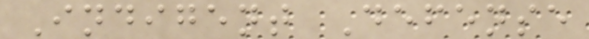Indigent Defense
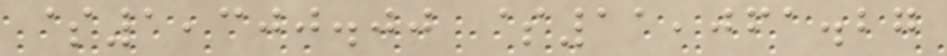$1,300.00 $11,061.27
